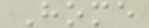Home
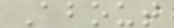About
